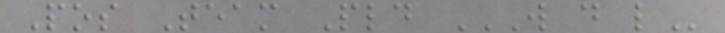Pos Team Pld W D L
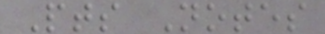Pts Notes
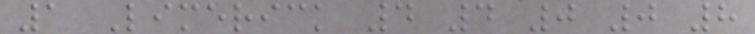1 Limerick 4 4 0 0 8
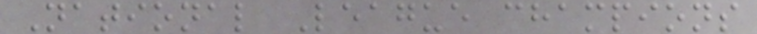National League champions
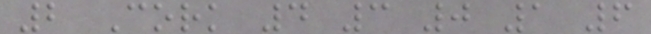2 Cork 4 3 0 1 6
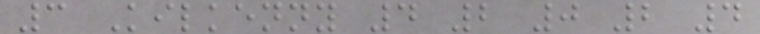3 Kilkenny 4 2 0 2 4
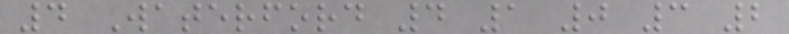4 Waterford 4 1 0 3 2
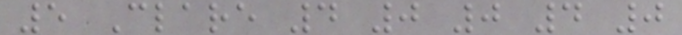5 Clare 4 0 0 4 0
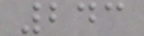243
